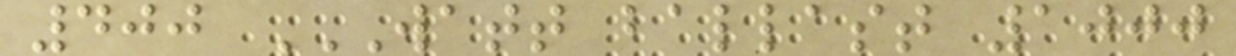400 WATT BALLAST 1000
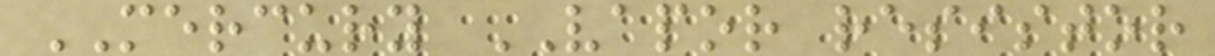MERCURY VAPOR resistor
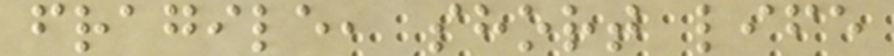fragile, short life
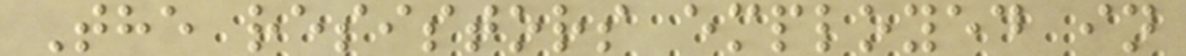The resistors employed in
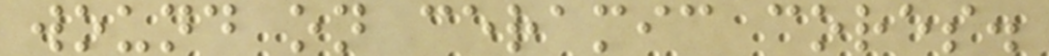wound on ceramic cores.
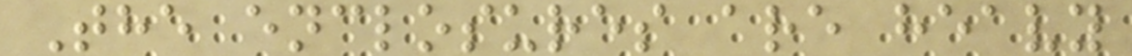The enclosures are heavy
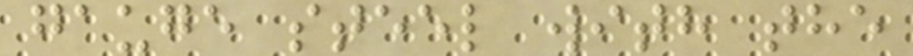gauge steel with the
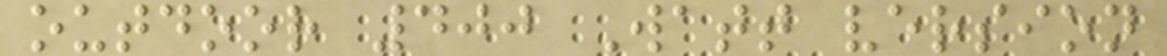outdoor 400 Watt version
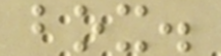box.
